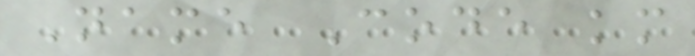Name Code km
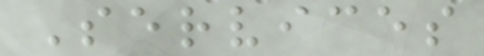Services
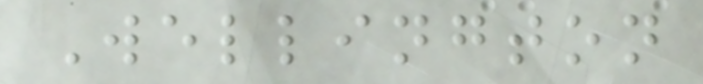Wellington
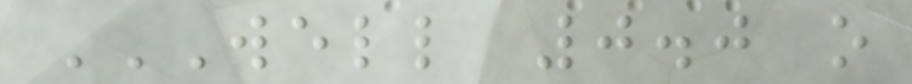WELL 0.0 O
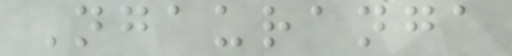Ngauranga
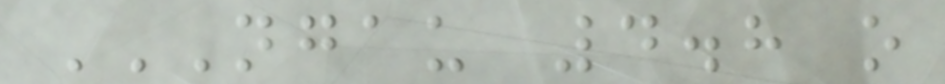NGAU 4.8 O
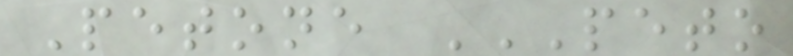Petone PETO
